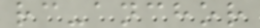rc-anchor
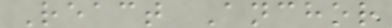React Anchor
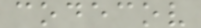codecov
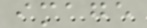image
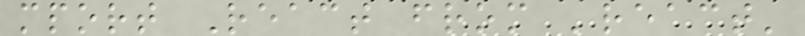mport React from 'react'
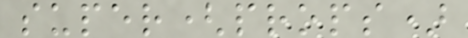super(props)
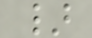}
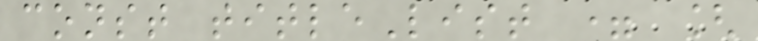const titleList = [
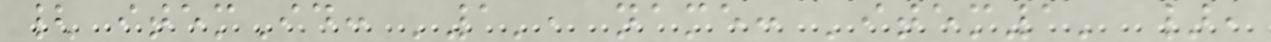{ itemId: '1', name: 'item1' },
